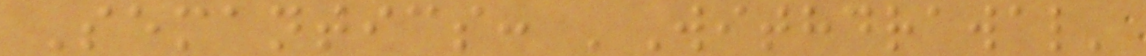Semantics: 'Withdrawal'
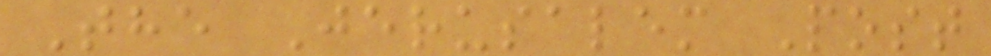The Jerusalem Post
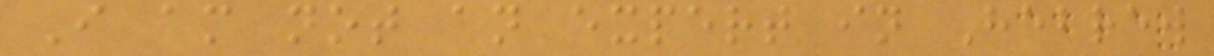I am not an expert in Hebrew
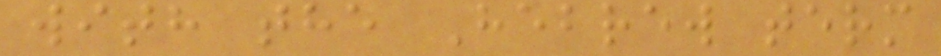with the Hebrew term
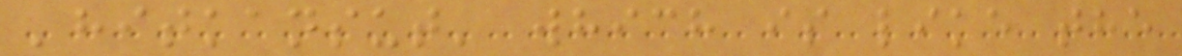'hitkansut' which is like the
